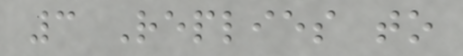3 Replies to
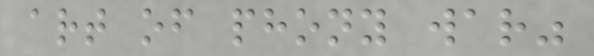art of phony war"
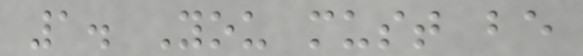1. You must be
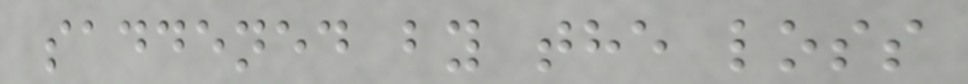saddened by the loss
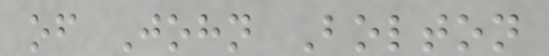of John Bolton
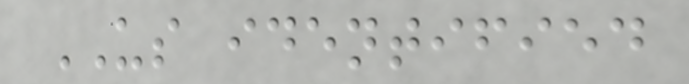US identified
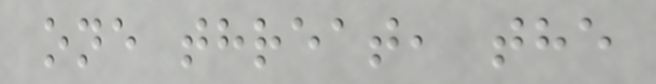one threat, the
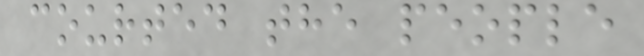courted the people
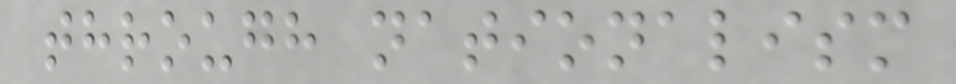through nationalism
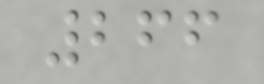266
